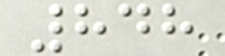848
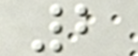2
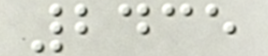2435
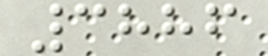3886
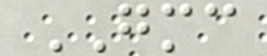GMC
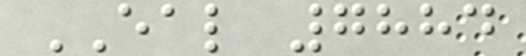EAL 7884
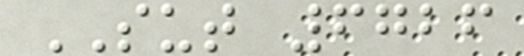SUT 6726
